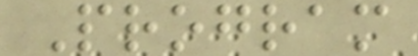Program
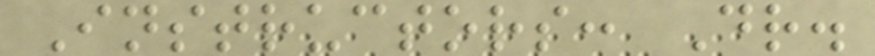Instructors: Dr.
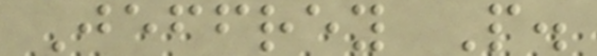Jeffrey P.
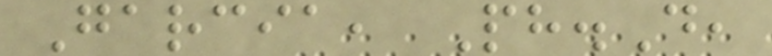Garcia, Ph.D,
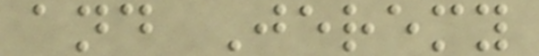and Jeremy
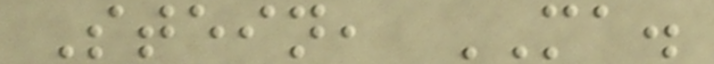Stein, MA.
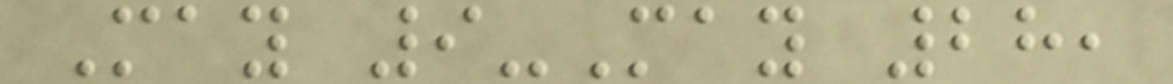May 9-May 28,
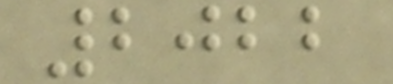2022
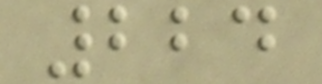224
